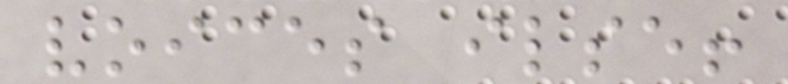voices ilse!
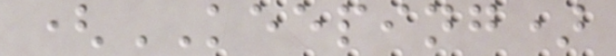(KEEPING)
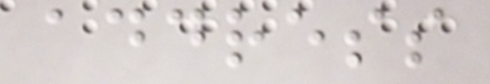address
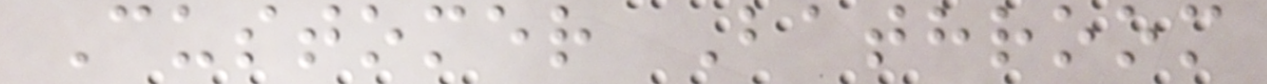Customer Bathroom
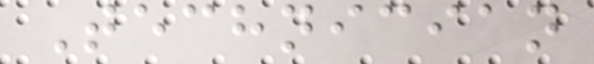Technician
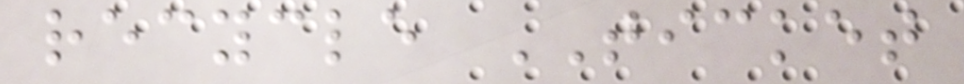recycle TICKET
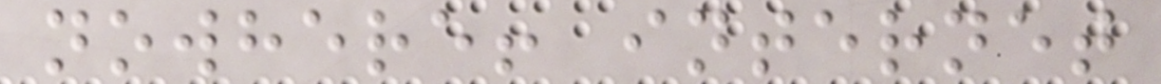nowhere! internet
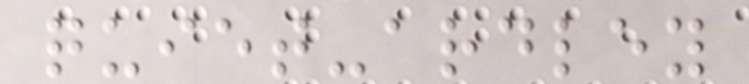quiet-ardley
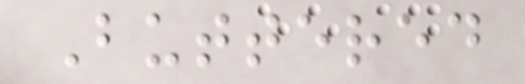Buttered
